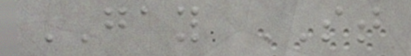GAY ST
